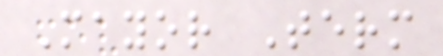Mayor Term
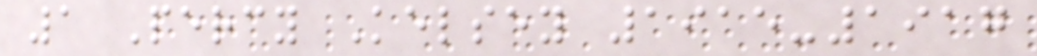1 Percy Kelsey 1915-1917
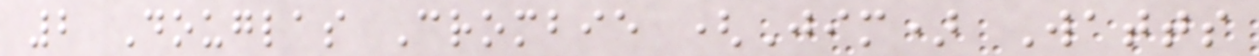2 Douglas Crombie (Jim) Watts
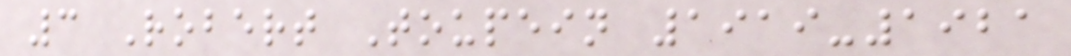3 Robert Toupein 1919-1921
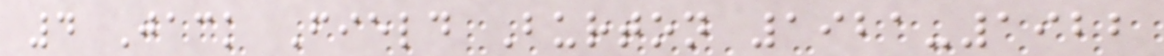4 Jack Field Burton 1921-1922
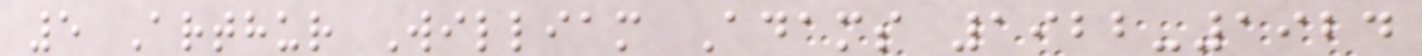5 Arthur William Adams 1922-1924
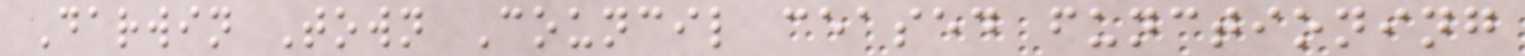Darwin Town Council ceased functioning
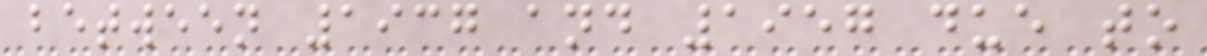between 1937 and 1957 due to
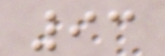93
